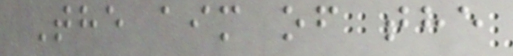The aim of the
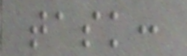task:
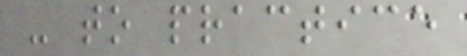- to practice
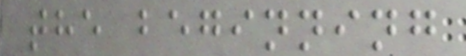the beginning
